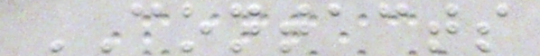CONTACTS
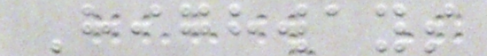Highways
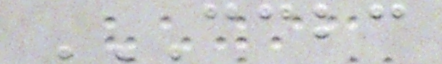CCBC
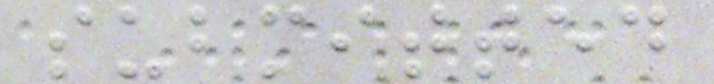submitted
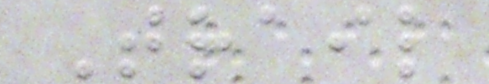Trail
